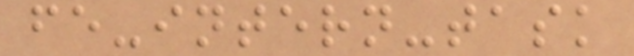fe-intern-task
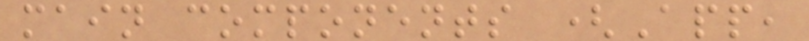main components (App,
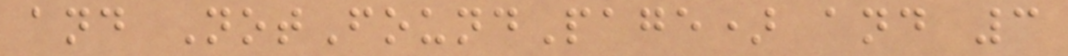and NotFoundPage) and 3
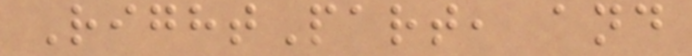RightPart, and
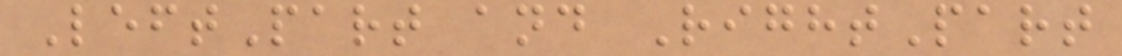LeftPart and RightPart
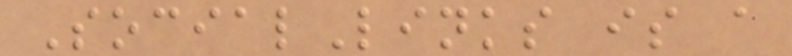SocialLinks is a
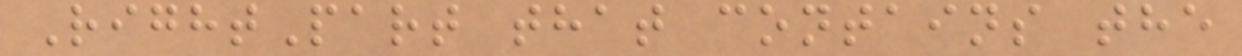RightPart that contains the
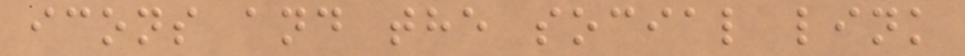icons and the social link
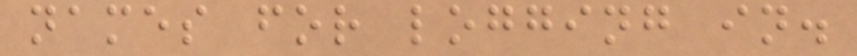names for logging in.
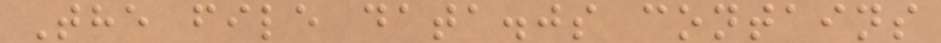The file data.js contains
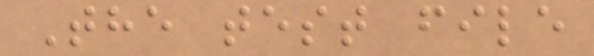The test file
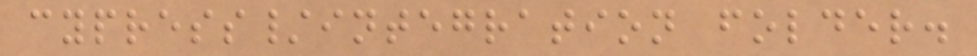cypress/integration folder.
